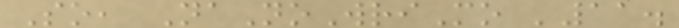So, NaNoWriMo '11.
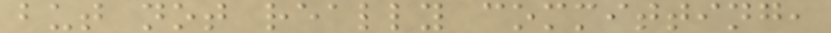but not really committing,
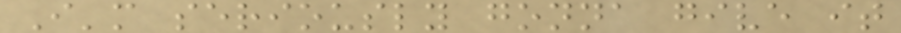I'm seriously gonna give it
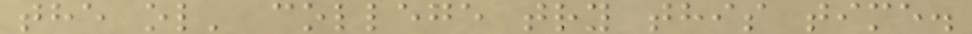the ol' college try this time.
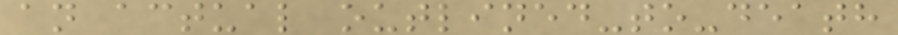an actual outlined-to-death
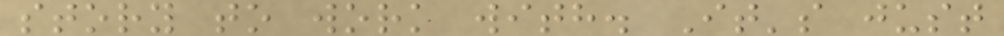story to work with. It's just
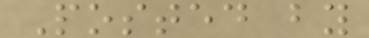Posted by
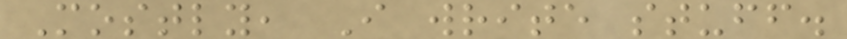Mostly, I write stuff.
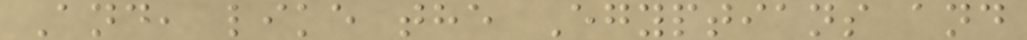And, like the Egyptians and
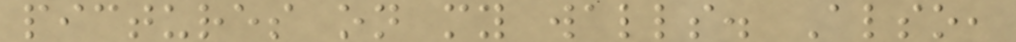pictures on my walls. Also,
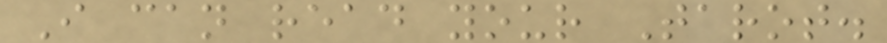I can read your Tarot.
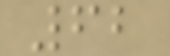62
